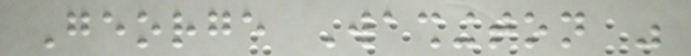George Washington was
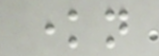known
